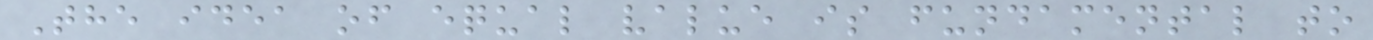The idea of equal value is fundamental to
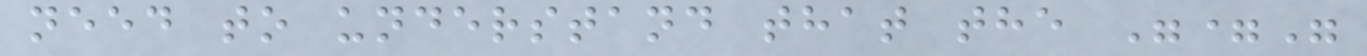need to understand that the "="
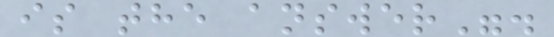is the answer".
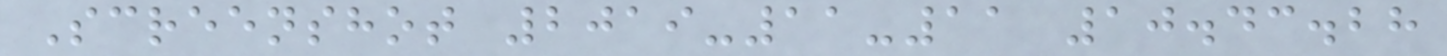Screenshot 2019-11-11 10.43.28
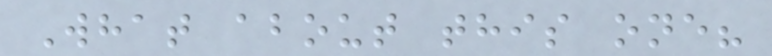What about this one?
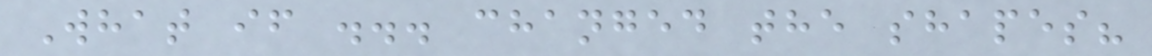What if ... changed the shapes?
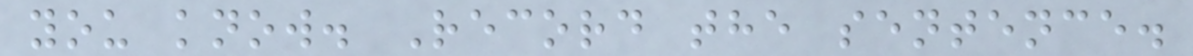you know. Record the sentence.
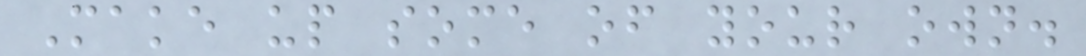Make up some of your own.
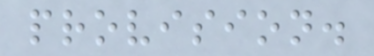provision.
